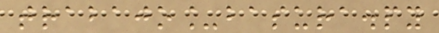trabajo_basura.py
